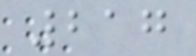217
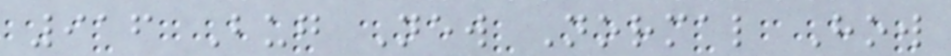916 Bug New Normal How
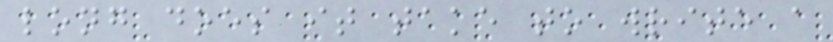long does it take to write a
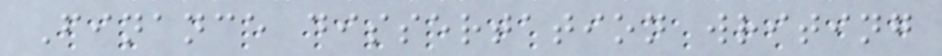Finance dissertation writing
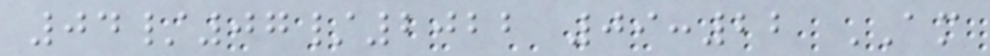04/07/2022 09:22 AM
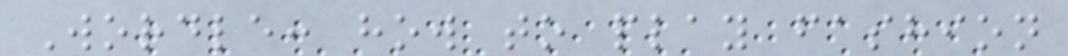Wordle: how to play fashion
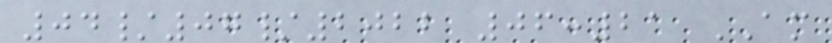04/07/2022 06:21 AM
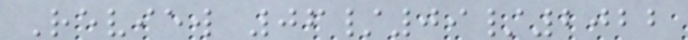Review 06/09/2022
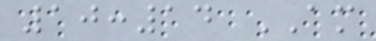10:14 AM
